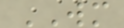WM
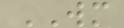WM
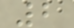2
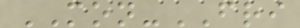MON-FRI
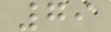79
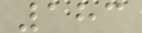183
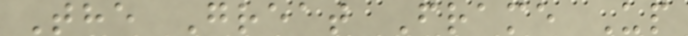The Great Frame Up
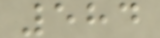584
